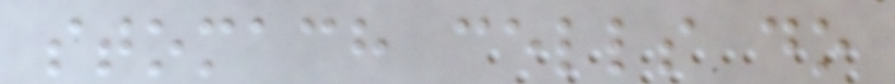stomach cells do
